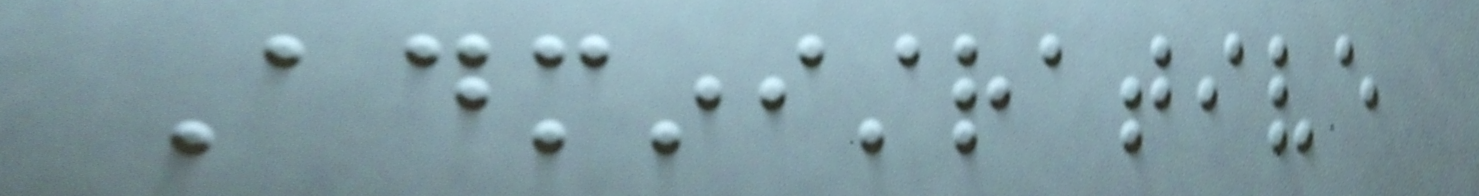Administrative
